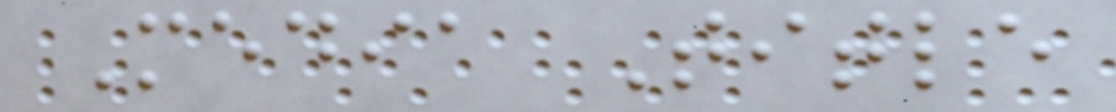Media Title
